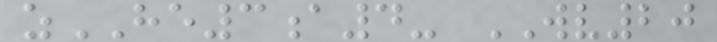zHE3a4- WV20
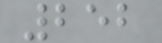252
